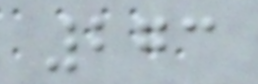273
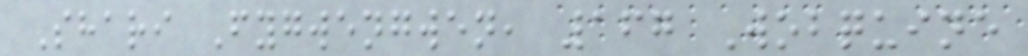Shari Fygwengwen, 167 Wobquine
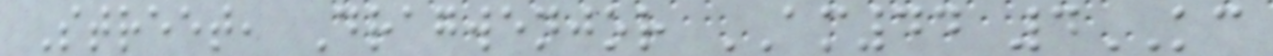Street, Dragwenjor AM44 4KC
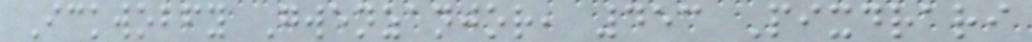Ickwobfy Gwenzanjor, 453 Pixdrari
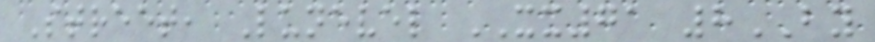Street, Lunevel XX71 8BY
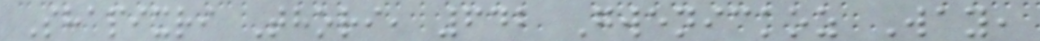Shapixri Thori, 642 Gwenickoz Way,
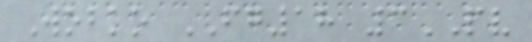Wobko FG18 3PV
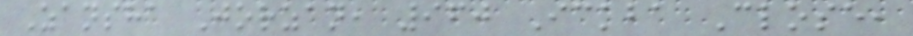Zansha Jorzan, 960 Ickba Close,
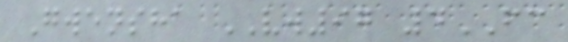Gwensha VW97 4FC
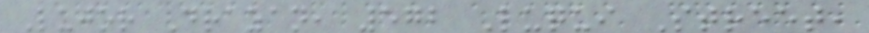Lujor Drazan, 572 Luqui Street,
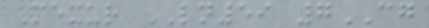Mexur LN59 7CG
